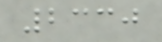2330
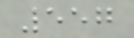557
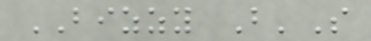BIZZY B'S
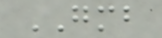GMB
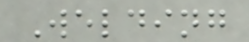Welding
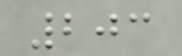203
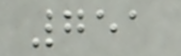751
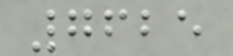7625
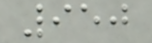950
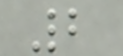2
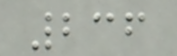236
